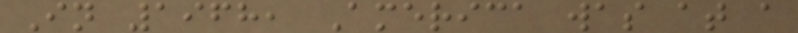In 1968, America was at a
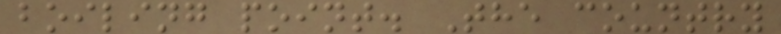boiling point. The country
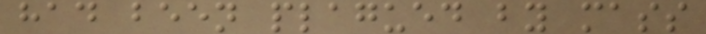had been plagued by mass
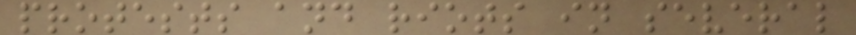protests and riots in several
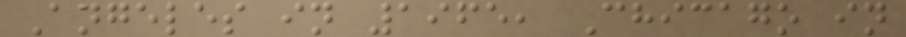Angeles in 1965, Chicago in
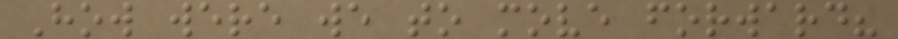How were we to move forward?
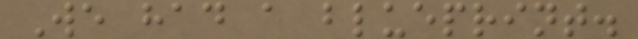We had a blueprint.
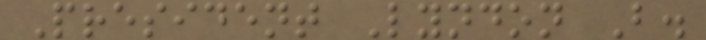President Lyndon B.
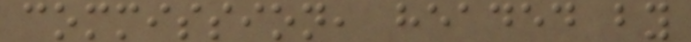commission, headed by
